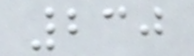230
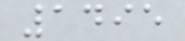1495
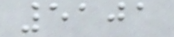5101
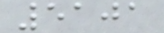5101
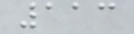113
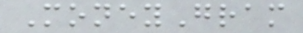MoneyGram
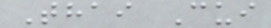Thai Cui
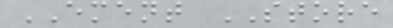EMENT STORE
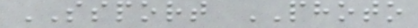SSPORT PHOTO
